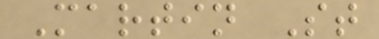Martin St
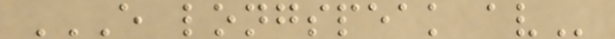E LONGSPEAK AV
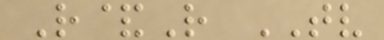R&R TV
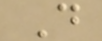D
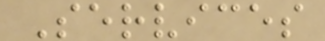Services
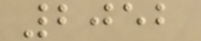2052
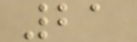21
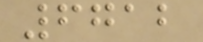6712
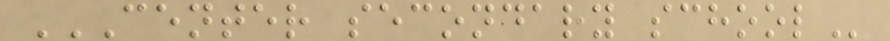CENTER SECONDARY SCHOOL
